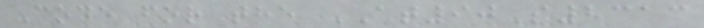Code for the AT90S2313
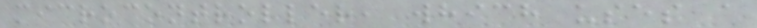microcontroller, which uses a
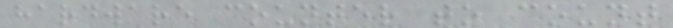hardware counter to count
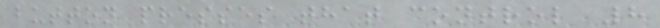button presses that control 8
